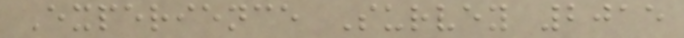Experience Survey 2015
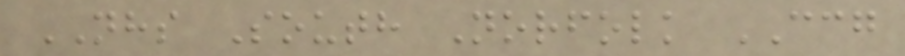NHS South Norfolk CCG
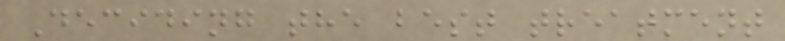Deciding the best treatment
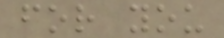for you
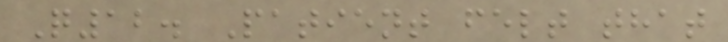Q12. Patient felt that
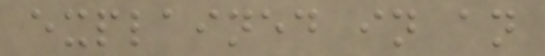explained in an
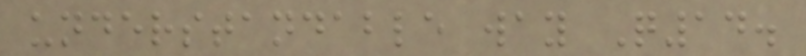understandable way Q14.
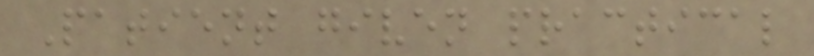Patient given practical
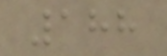188
